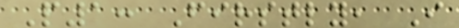P1: Firstly, I
